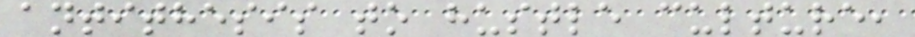antithesis to hustle culture,
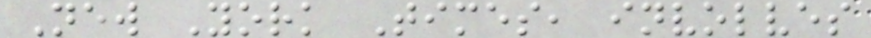New York Times, involves
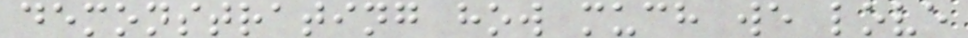demonstrating how much we love
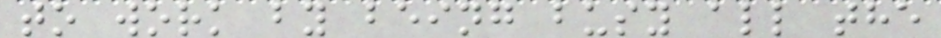to work by being busy all the
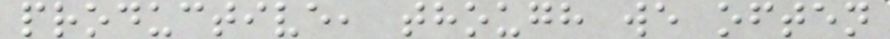productive, though we often
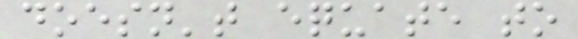doesn't equate to
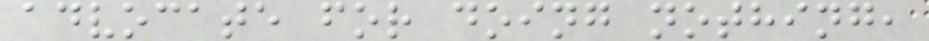advocate for doing nothing,
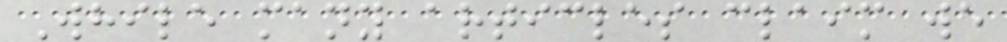While many articles claim we
